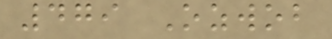479 Ozwob
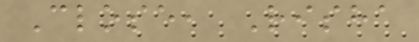Close, Risha
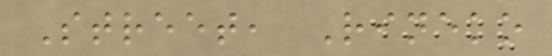Street, Rineko
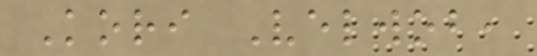Kori Velwob,
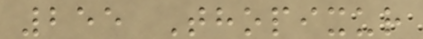255 Thopixur
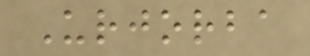Urjorba
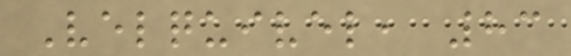Velquivel, 83
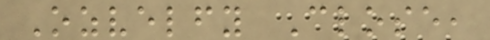Ozvelfy Close,
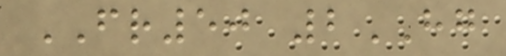FR50 2HG
